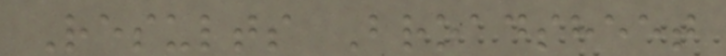Results Broadsheet
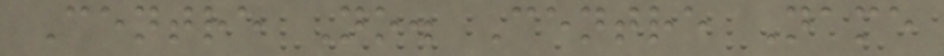Centre No. Centre Name
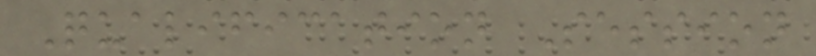Qualification Session
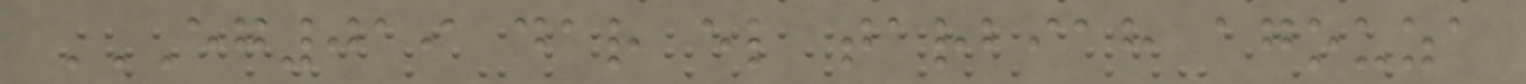EG019 DAR EL TARBIAH AGOUZA
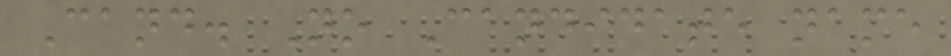Cand. No Candidate name
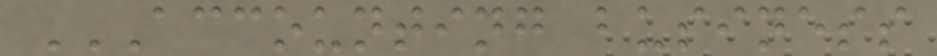ACCOUNTING BUSINESS
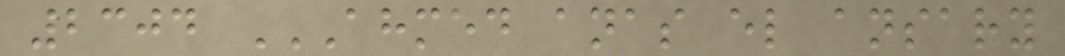2304 AHMED ANAS EL ANSARY
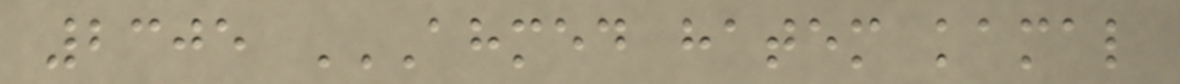2305 AHMED HATEM KAMAL
